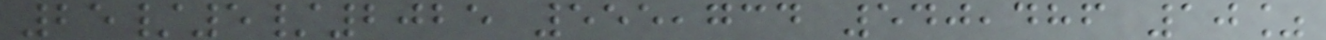25/5/2025 555,734 540,486 10%
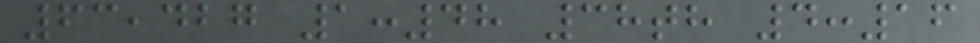63,427 1:48 38th 4:16
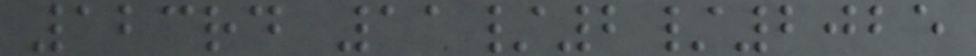123rd 11/2/2025
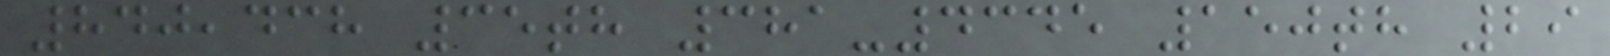840,438 35th 381-4345 150th 29
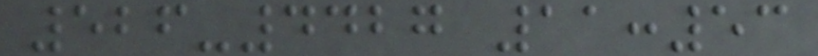526-4427 11:53
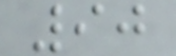90
